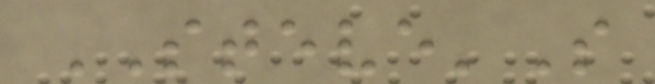STEVE'S
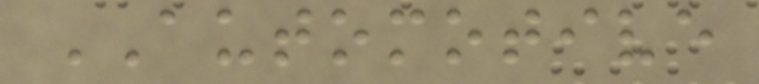AUTOMOTIVE
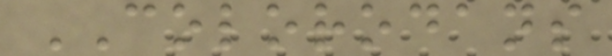COLORODANS
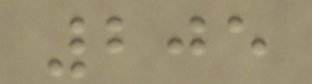205
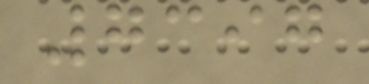7397
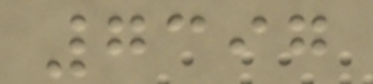7397
